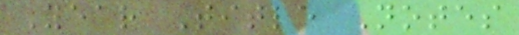Year Title Notes
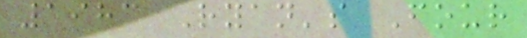1983 Ryan's Four
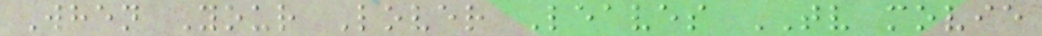When Your Lover Leaves TV movie
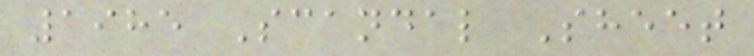1985 Scandal Sheet
